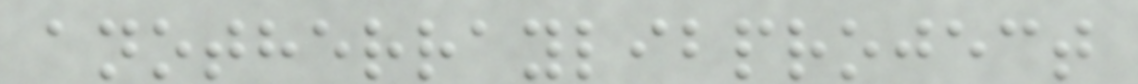anotherraylibproject
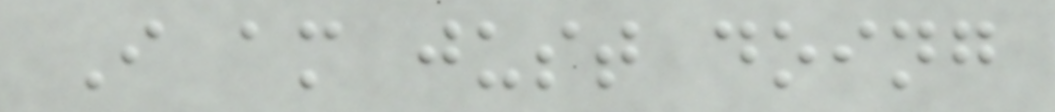I am just doing
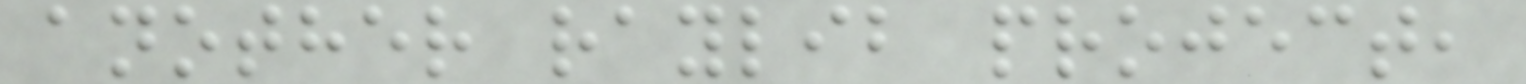another raylib project,
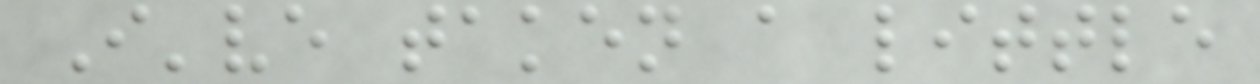I've taken a little
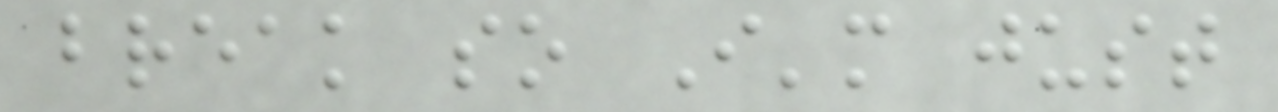break so I'm just
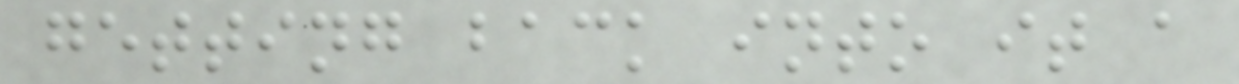getting back into it a
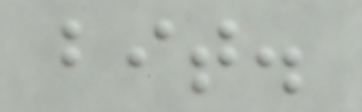bit.
